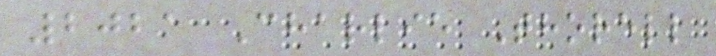2021 Charlie Thorell
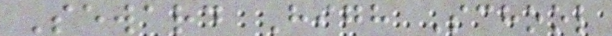Seward High School
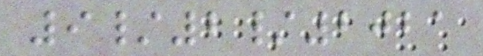9/2/2021
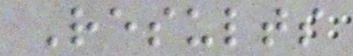Results
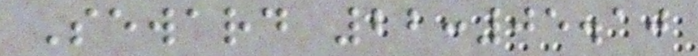Seward 22:05.10
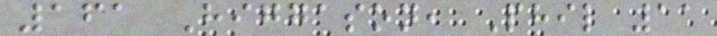161 Higgason, Phil 11
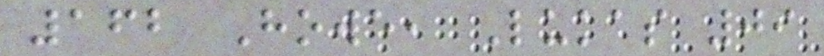162 Howe, Lukas 09
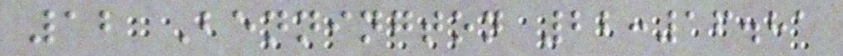12 Bennington 22:16.81
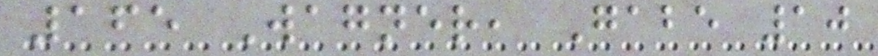165 Wagner, Gabe 10
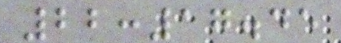22:17.45
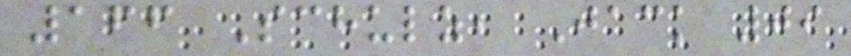166 Schulz, Jack 09
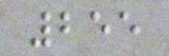255
